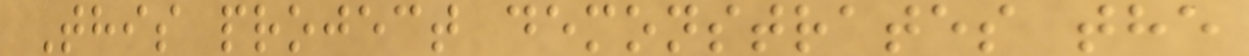This project demonstrates the
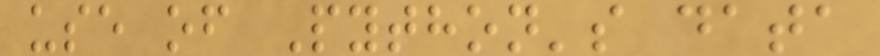use of Python's data
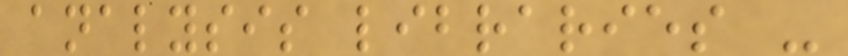analysis libraries -
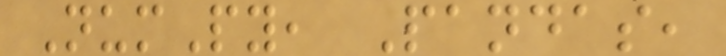NumPy, Pandas,
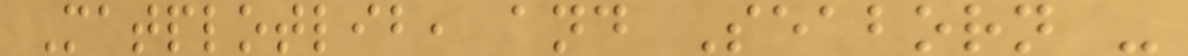Matplotlib, and Seaborn -
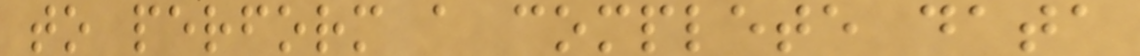to perform a complete data
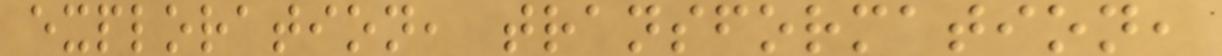exploration, transformation,
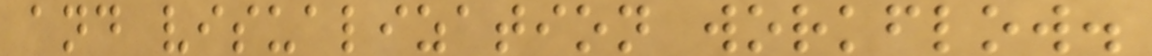and visualization workflow.
